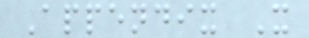Appendix X
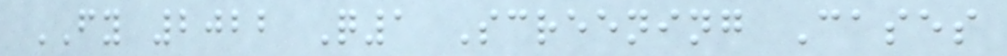FY 2022 Q1 Screening Cases
